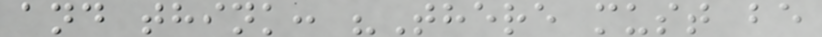and think: "There must be
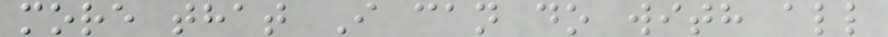more that I can do with all
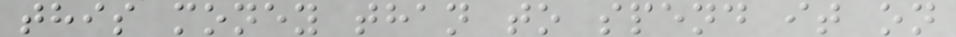this money than to spend it on
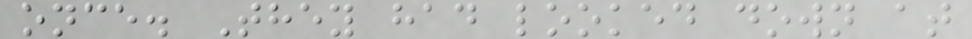once. They had looked down at
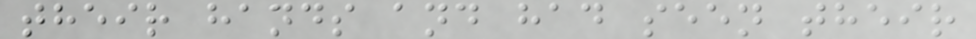their hands and had seen their
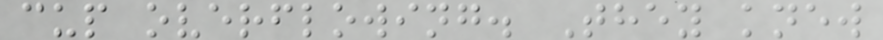cup overflowing. They knew
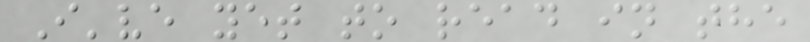I've yet to read in the
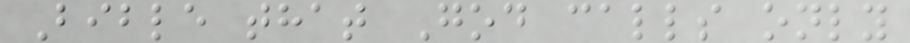Bible that God calls only
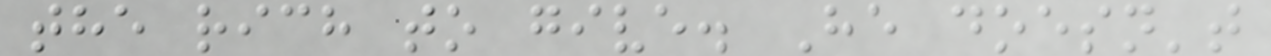the rich to give. He doesn't
